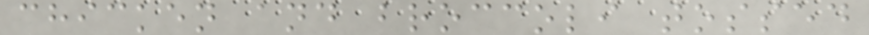chicken and broccoli tossed
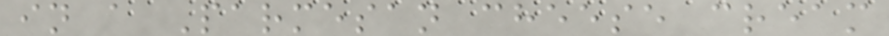in a Parmesan cheese cream
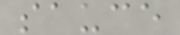sauce
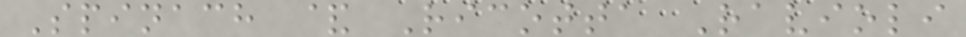Spinach & Ricotta Ravioli
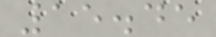15.45
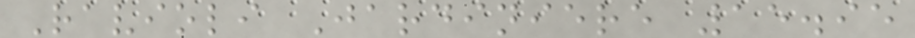Ravioli Jardiniere 15.95
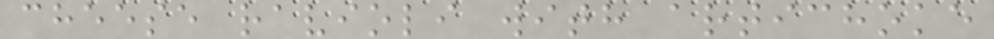cheese ravioli with artichoke
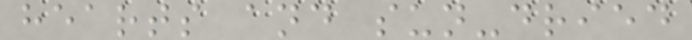hearts and sun-dried
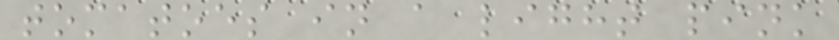tomatoes in a light pink
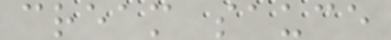cream sauce
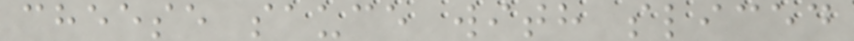cheese sauce with sliced
